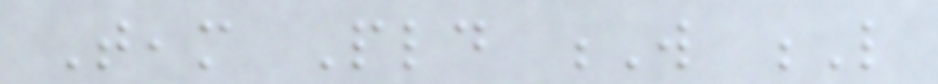Team Pld W L
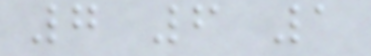7 6 1
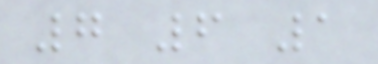7 6 1
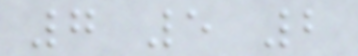7 5 2
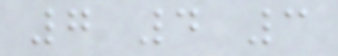7 4 3
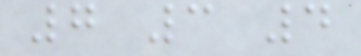7 3 4
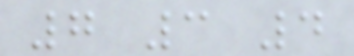7 3 4
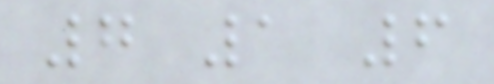7 1 6
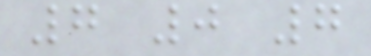7 0 7
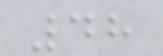48
